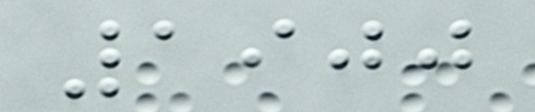1900
